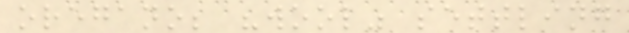oregano; "wool" settling
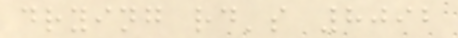drying rd's 8092
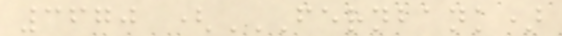3670 (FERNBANK)
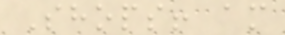Shops! am
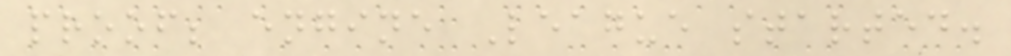proof; engine League started.
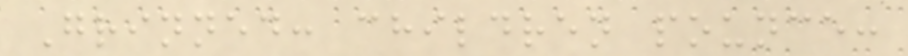Grinned: children pounce:
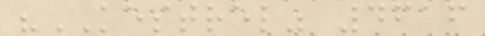"KESTREL" 4616
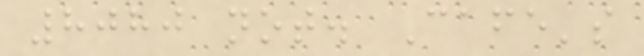8080 not. Cafe's
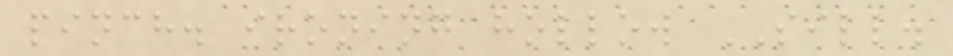pinch. ironing hollow SILL.
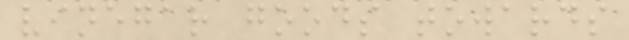vinegar goods towards
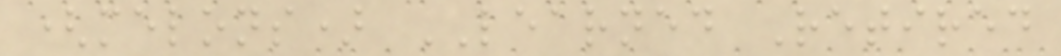(melons) LEARNED Retired
